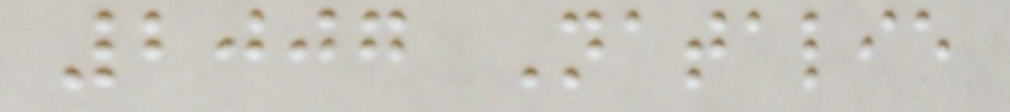2007 Natalie
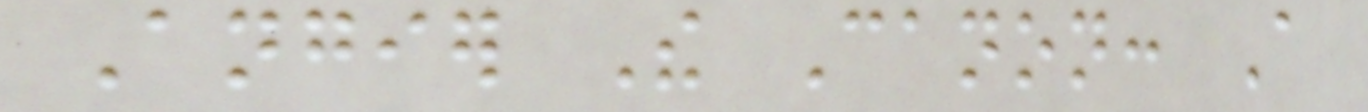Angier The Canon: A
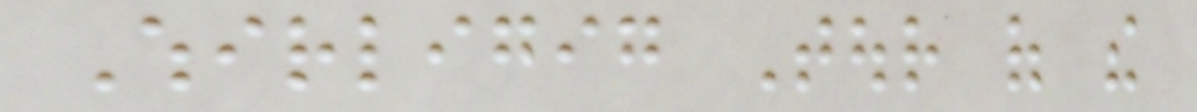Whirligig Tour of the
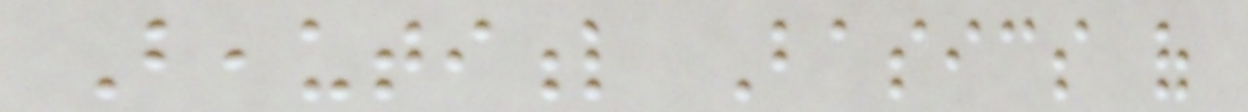Beautiful Basics of
